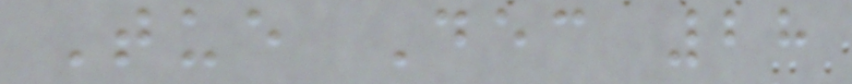Tue Dec 28
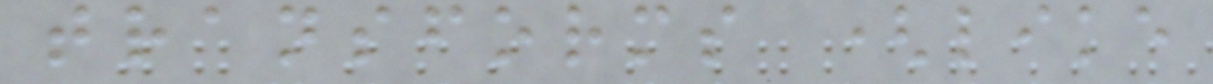transforms (like
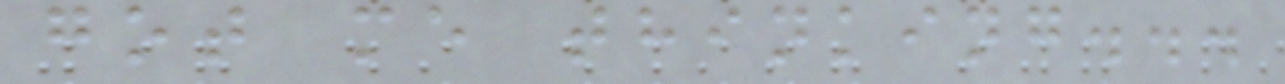got me thinking...
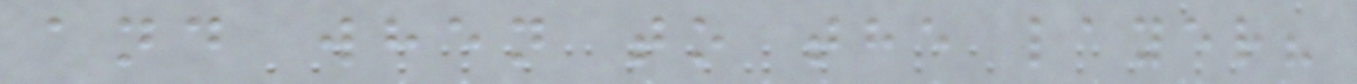and when to the layer?
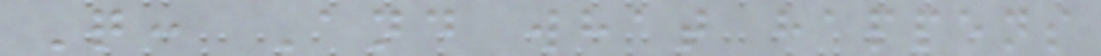Q: And what happens
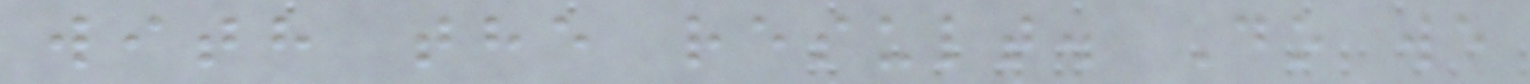with the result. Do we
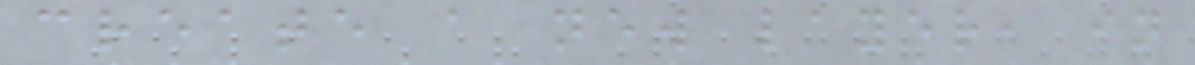create a new layer, in
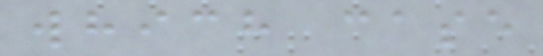which case
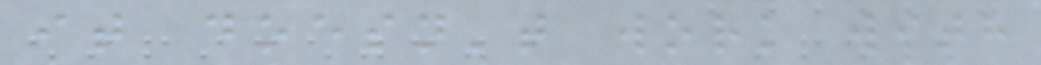it doesn't work with
